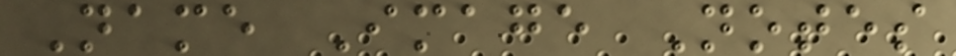Name Image Notes
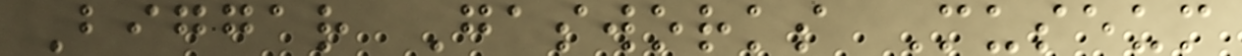Biggar Gasworks Museum
